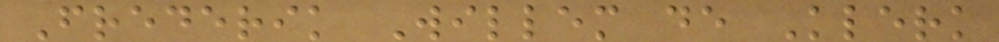Frederik Willem de Klerk
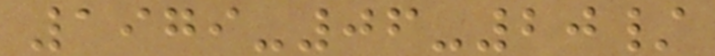1979-06-20/
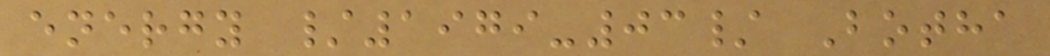energy /1979-03/ Botha
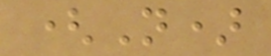(N)
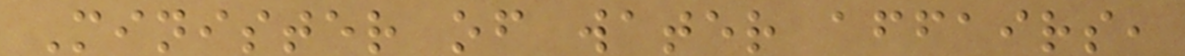Minister of water affairs,
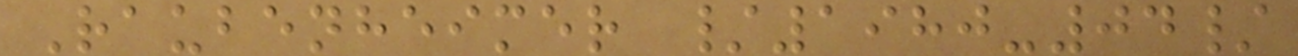Raubenheimer /1980-04/
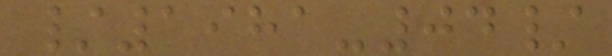/1981-04/
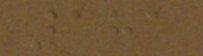181
